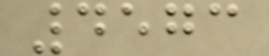4573
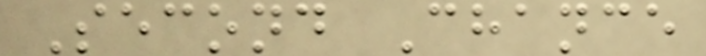Second Chance
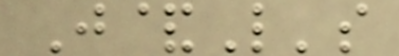J&L's
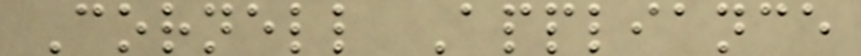Cornell Appliance
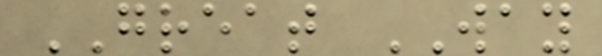GREAT WAY
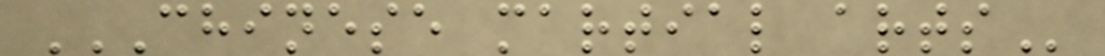CHINESE MARTIAL ARTS
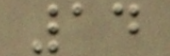14
